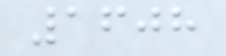1608
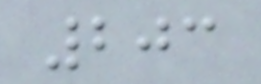203
